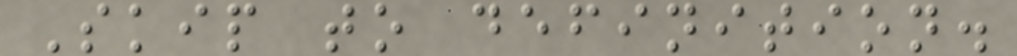Skip to definition.
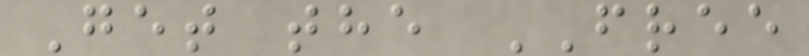Get the FREE
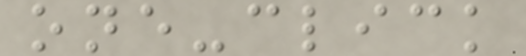one-click
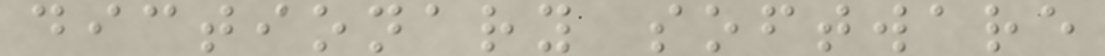dictionary software
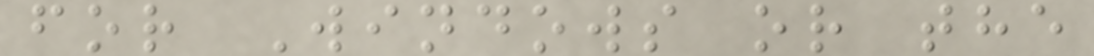for Windows or the
